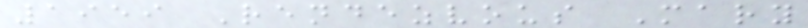1959 Rendezvous Mary
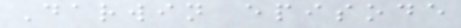Darwin episode
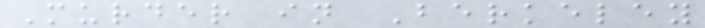Murder in Berkeley
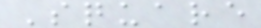Square
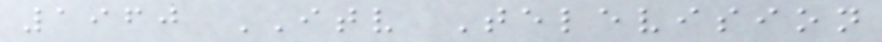1960 ITV Television
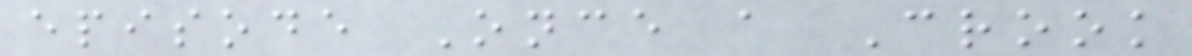episode Once a Crook
